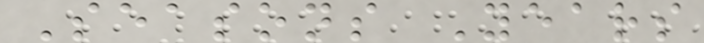Seasons Years
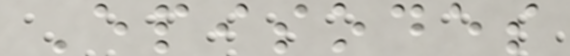Episodes
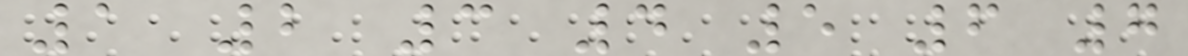1 2 3 4 5 6 7
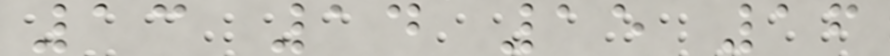13 14 15 16
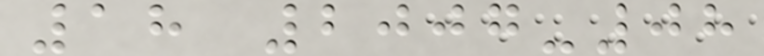18 2007-08
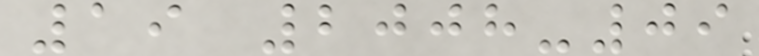19 2008-09
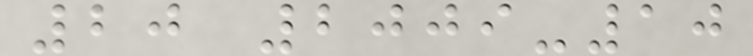20 2009-10
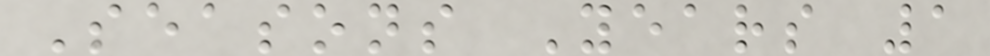Seasons Years 1
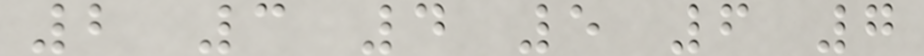2 3 4 5 6 7
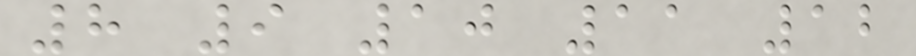8 9 10 11 12
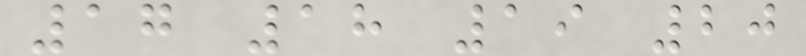17 18 19 20
